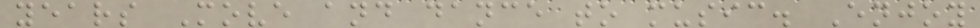years Move and dance to music. Enjoy
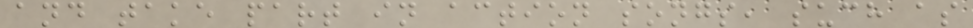and take part in action songs, such as
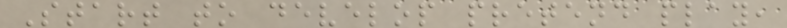Start to develop pretend play,
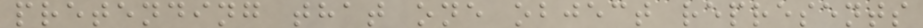pretending that one object represents
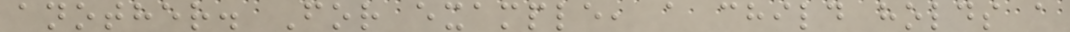another. For example, a child holds a
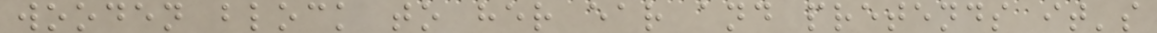wooden block to her ear and pretends it's
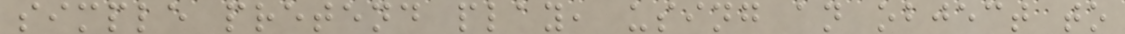simple pretend play, using an object to
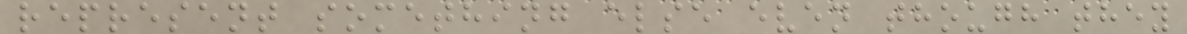represent something else even though they
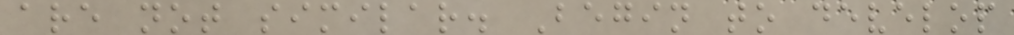are not similar. Begin to develop
